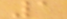1
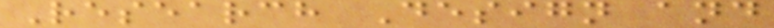Research Design and
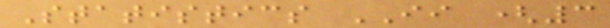Statistics II (3
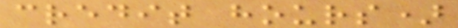credit hours)
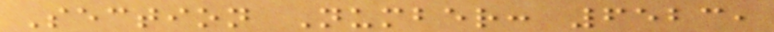Section Number: 6523,
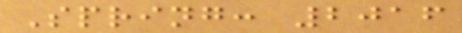Spring: 2016
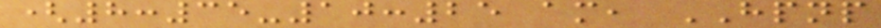(8:35-10:25 am, HPNP
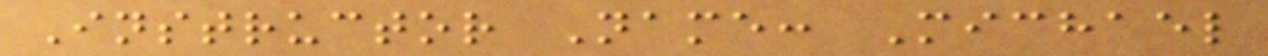Instructor Name: Michael
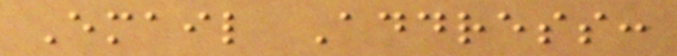Email Address:
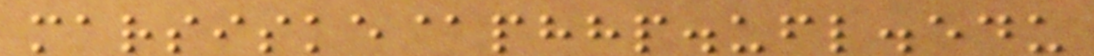marsiske@phhp.ufl.edu
